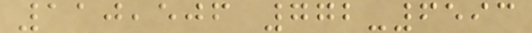110,506 772-6593
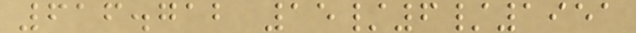616.712 15/6/1951
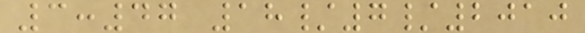3:47 18/7/2010
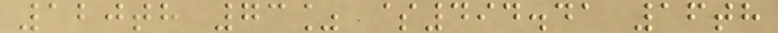120th 73% $494.41 16th
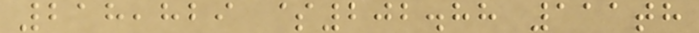218,829 $202.88 111th
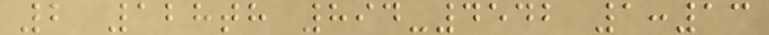2 128th 894-4542 1:13
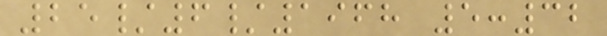25/6/1968 5:32
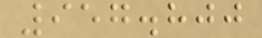957.800
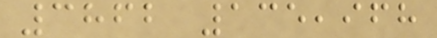3862 135,968
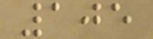105
